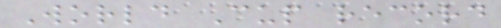World Cup record
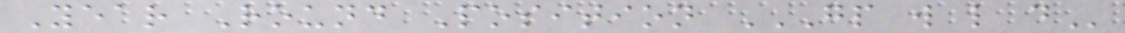Year Round Position GP W L D
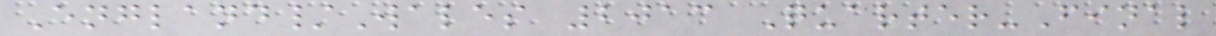England/Wales 2013 Quarter-Final
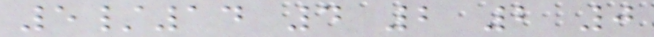5/14 4 2 2 0
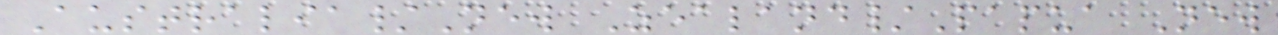Australia/New Zealand/Papua New
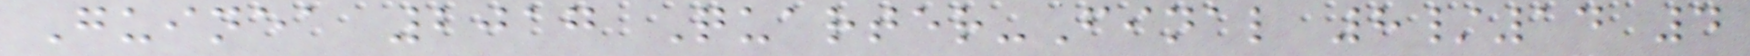Guinea 2017 Quarter-Final 8/14 4
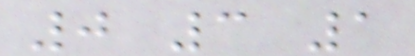0 3 1
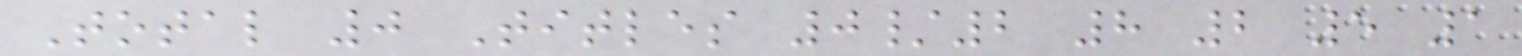Total 0 Titles 0/2 8 2 5 1
